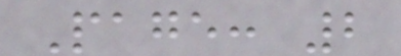Page: 2
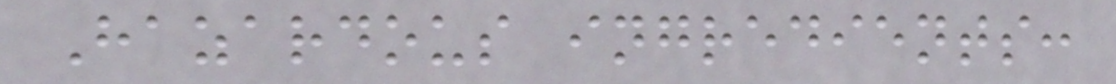Hazardous ingredients:
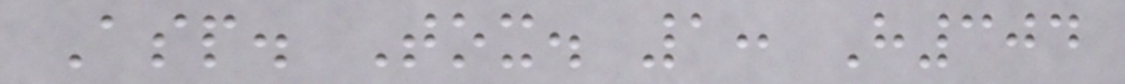Asp. Tox. 1: H304
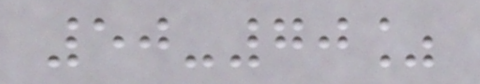50-70%
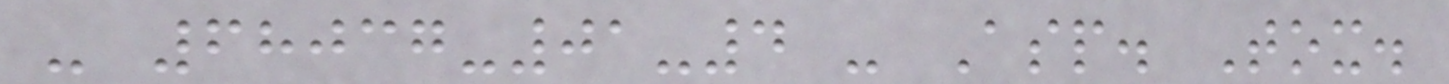- 68037-01-4 - Asp. Tox.
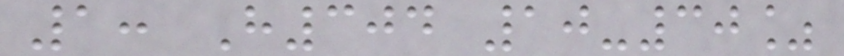1: H304 10-30%
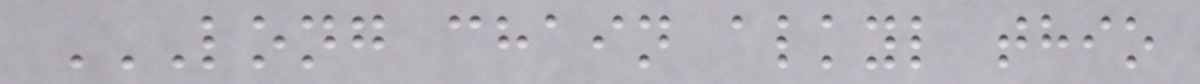LONG CHAIN ALKYL THIO
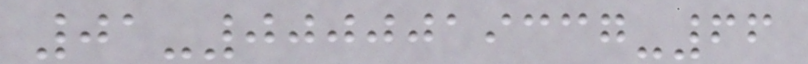01-0000019337-66
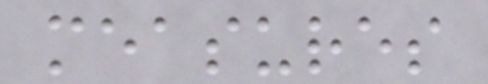measures
